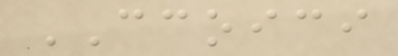CCOICI
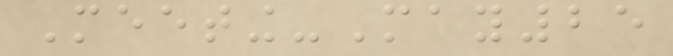Meeting-May25
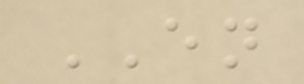EN
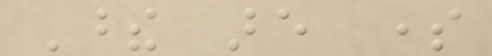These are some
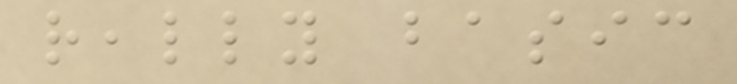really basic
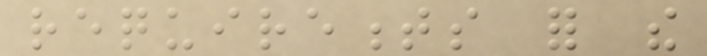requirements for the
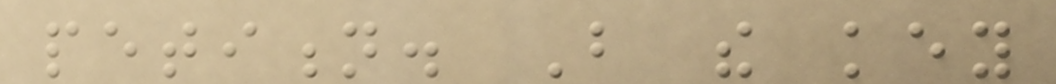petition. But the key
